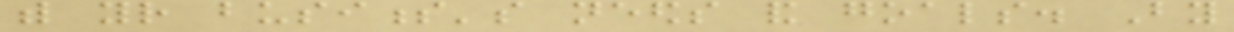with your business's needs and goals. By
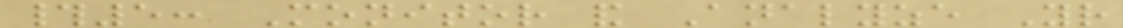#5: Monitor and Analyze Your
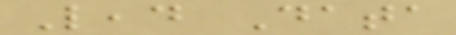Lead Data
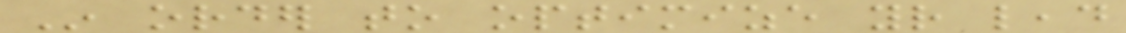In order to optimize your lead
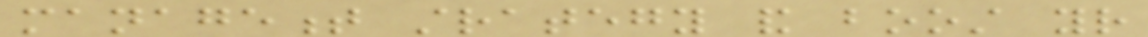management strategy and boost your
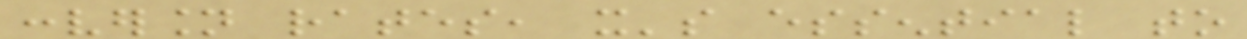conversion rates, it's essential to
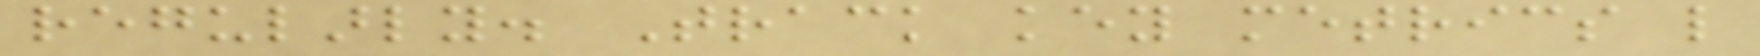regularly. Track key metrics like
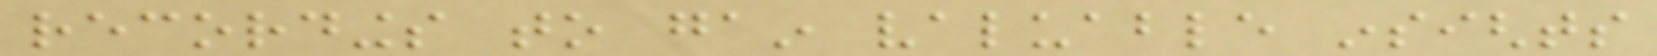recordings to gain valuable insights
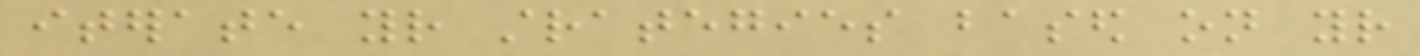iterate your strategies based on your
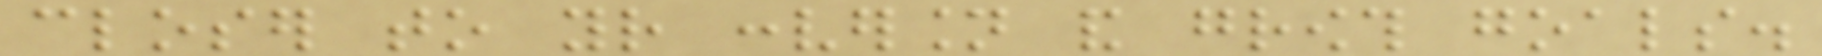closer to your conversion and growth goals.
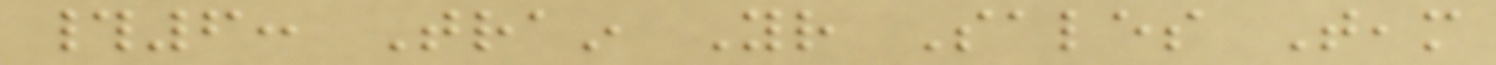#6: Train Your Sales Team
